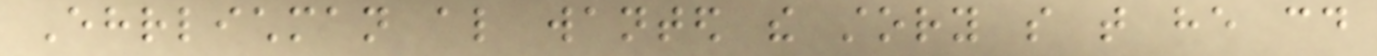Ehrlichman also wanted the story so that he could
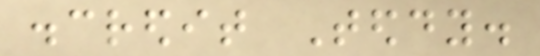discredit Teddy.
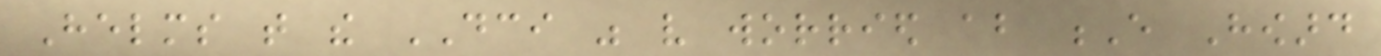Helms that the DCI was very worried about E Howard
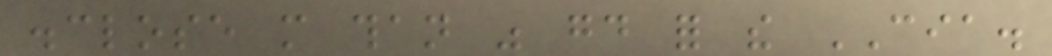disclose more than was good for the CIA.
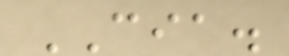CIA.
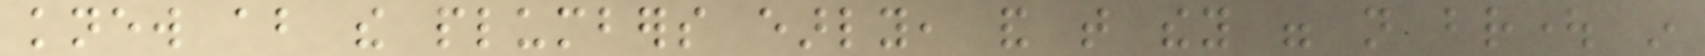knew about the plumbers early, and that they were not brought in
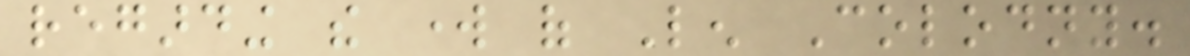regarding the work of Len Colodny.
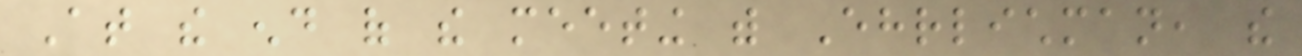At the end of the meeting with Ehrlichman, the
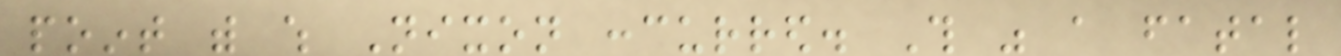point with which Nixon concurred. This was a fatal
